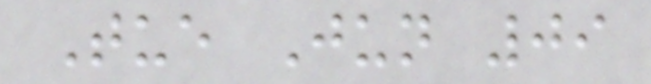Tue Jun 09
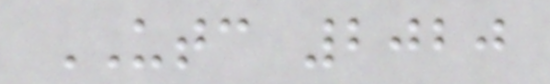UTC 2020
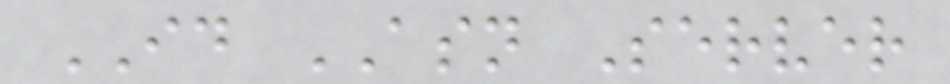ID ASN Server
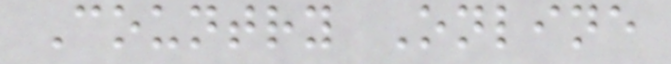Country Online
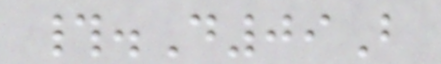#.D09B
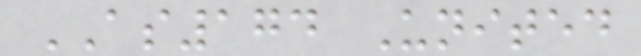AS174 United
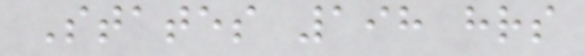States 198 hrs
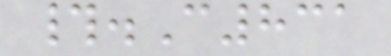#.C831
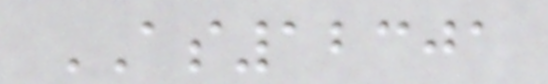AS12301
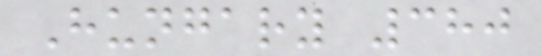Hungary 380
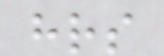hrs
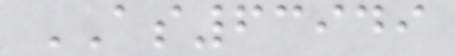AS63949
